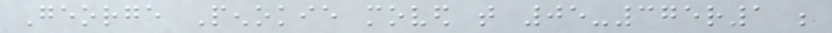George Penokie moved that 05-375r1 be
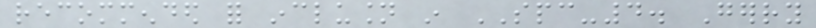recommended for inclusion in SPC-4. Gerry
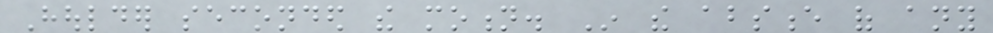Houlder seconded the motion. In the absence of any
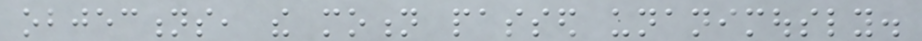objections, the motion passed unanimously.
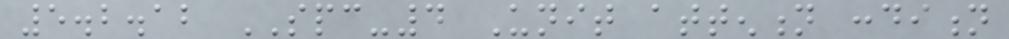5.2.12 SPC-4 Unit attention condition
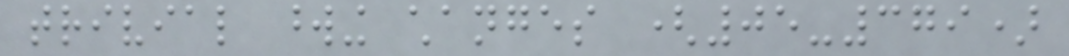trivial wording changes (05-379)
